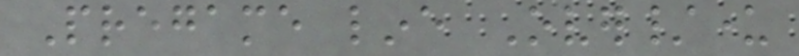Pregame line Over/under
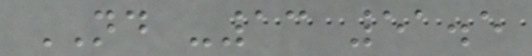ND -13 51.5
